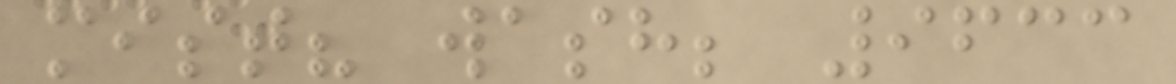mist? wash; 9633
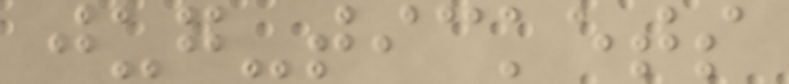jug-tickets
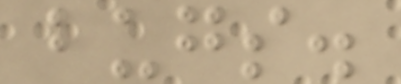bugs.
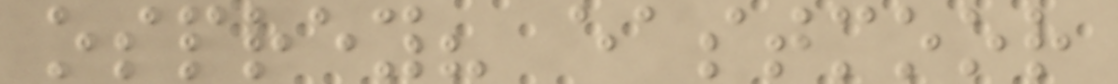osprey? eastmoor
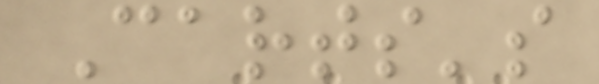Carts's
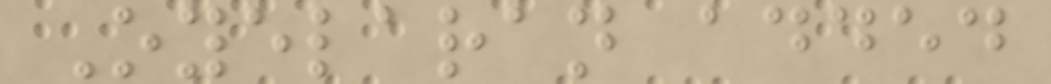Oyelaran added
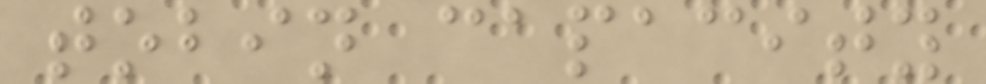tobin capacity
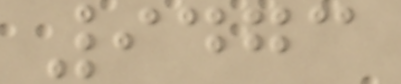9473
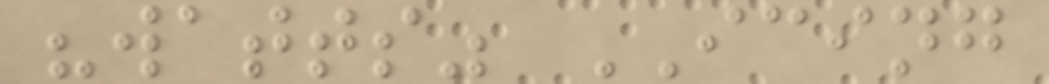"watts" ICING
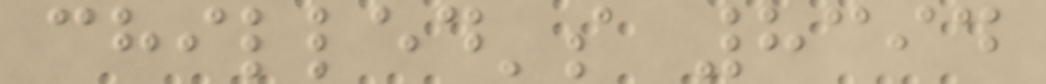chilled's 8394
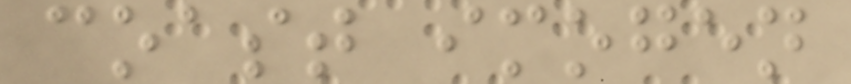coast imogen
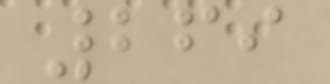269
